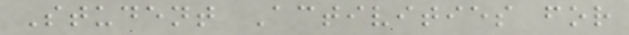Student Activities for
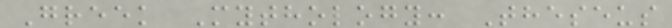Greek Mythology: Theseus
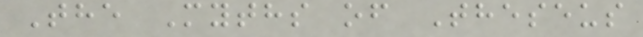The Myths of Theseus
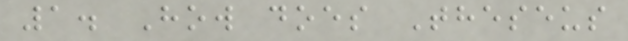1. How does Theseus
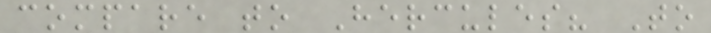compare to Hercules? To
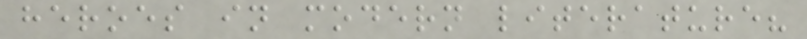heroes in modern literature?
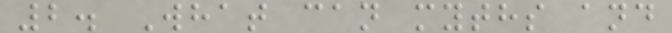2. What can myths and
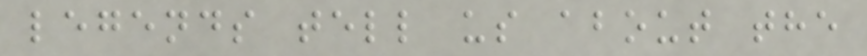legends tell us about the
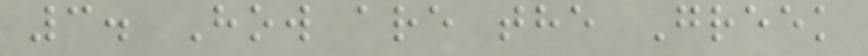3. How are the Greek
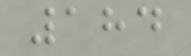184
